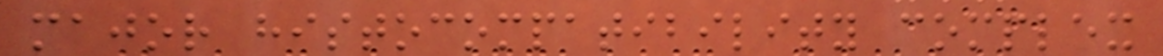major histocompatibility complex
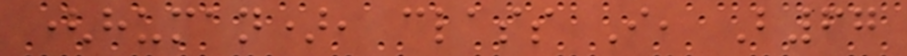(human), class I, B67
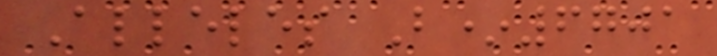Alleles B*6701
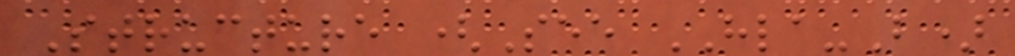Structure (See HLA-B)
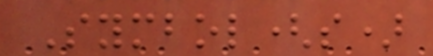Symbol(s)
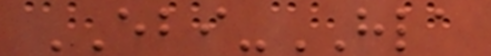EBI-HLA
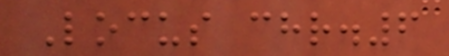Locus chr.6
